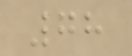78
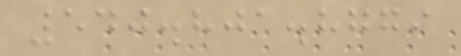540.801.8779
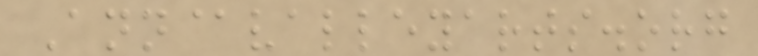Ann@valleyarts.org
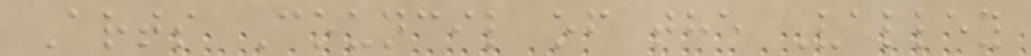Arts Council of the Valley
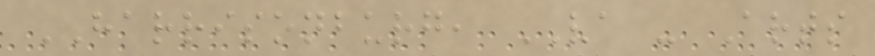HARRISONBURG, VA - Arts
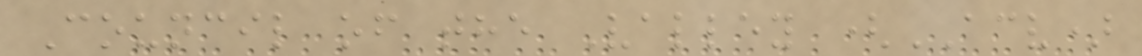Council of the Valley (ACV)
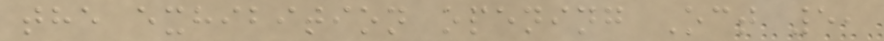the exhibition opening Oct 5,
